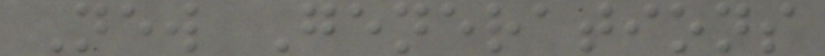New Generations
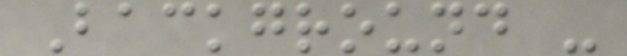Background -
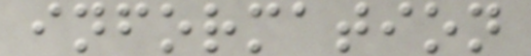information
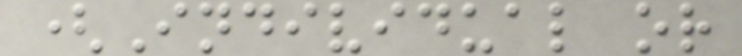(Individual or
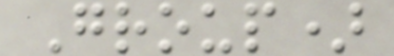Group)
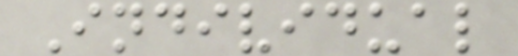Individual
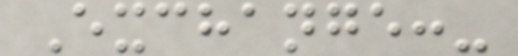Exchange:-
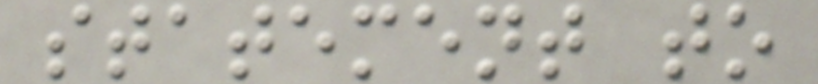statement to
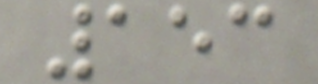153
